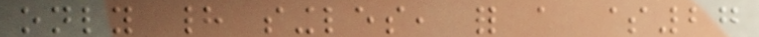only had singles, for a $27
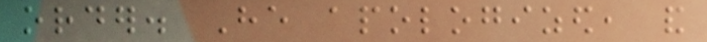order. He apologized, and
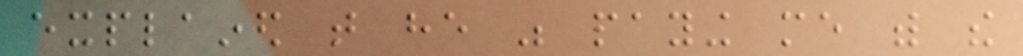explained that he was paying me with the
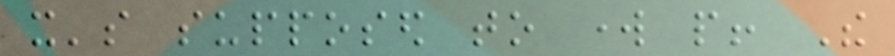it's supposed to work people! The
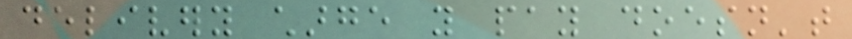delivery charge you pay doesn't
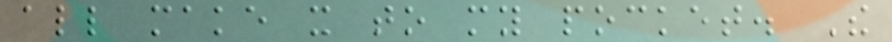all make it to my pocket. The
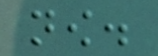now.
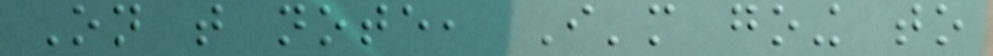On that note, I'm going to
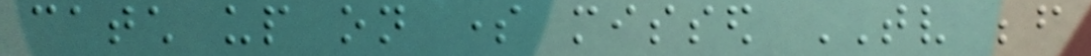catch up on some missed TV before
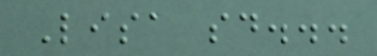Lisa said...
